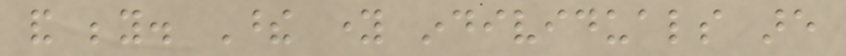and beyond. These young individuals are
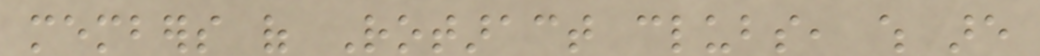members of Rotaract clubs, which are
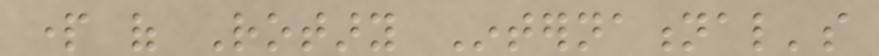part of Rotary International's
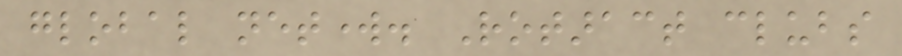global network. Rotaract clubs
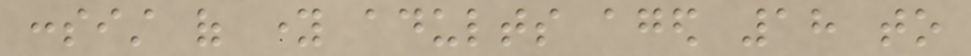consist of young adults aged 18 to
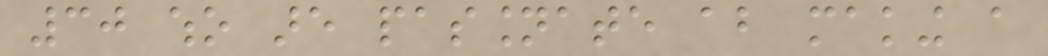30 who are passionate about making a
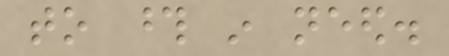to those in need.
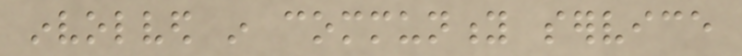involved in community service
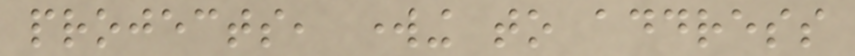projects, working to address
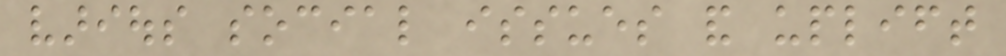various social issues and uplift
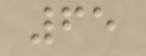65
